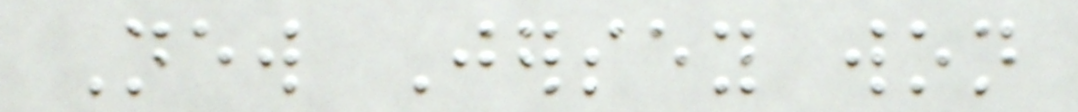New Jersey won
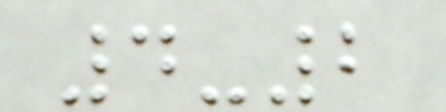4-2
